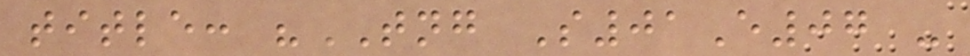title: "TNG S01E07 -
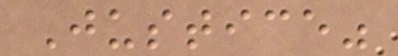Justice"
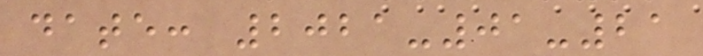date: 2021-01-21
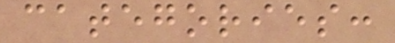categories:
